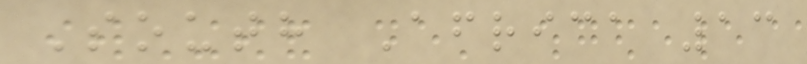South Africa 13
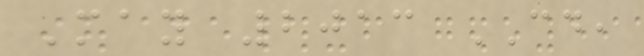May 2013 CD,
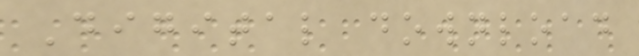Digital download
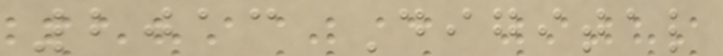2013 Digital
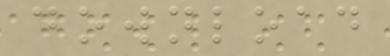download
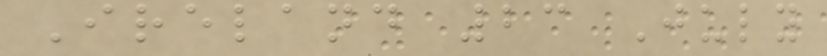Ireland 23 July
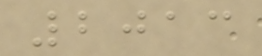2013
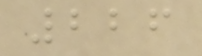226
